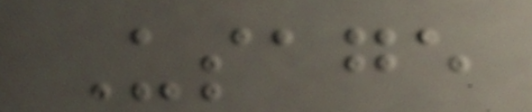Usage
